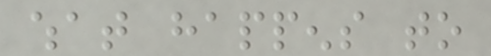what happens to
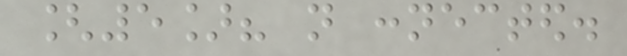[5]? not connected.
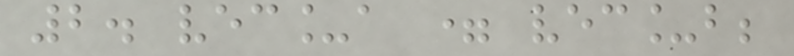2. vec_a = vec_b;
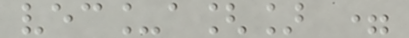vec_a[] =
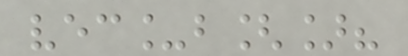vec_b[]?
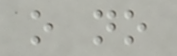o no
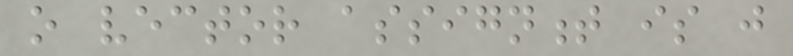o vector assignment is just
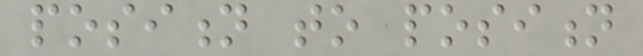position to position
